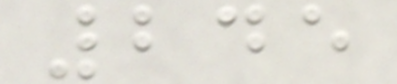245
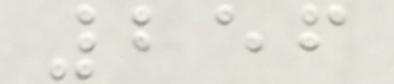256
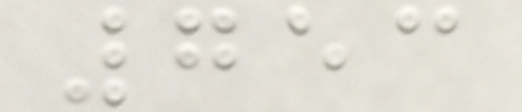753
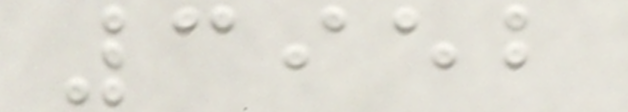3952
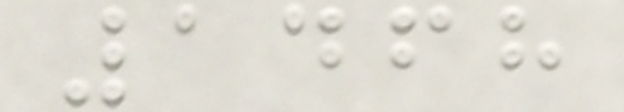1468
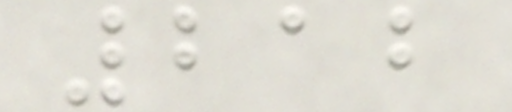212
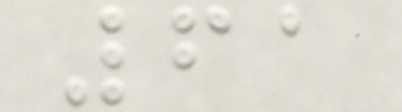61
